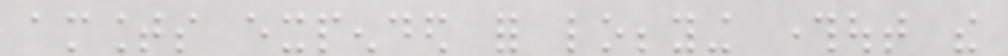amounts expended for lobbying throughout the
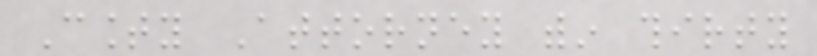County Attorney within thirty
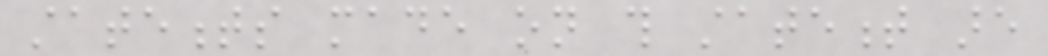statements made on this statement are
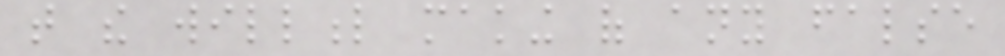that the willful making of any false
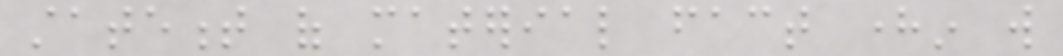statement of material fact herein will
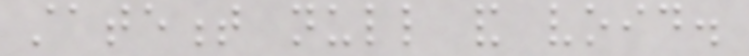statement null and void.
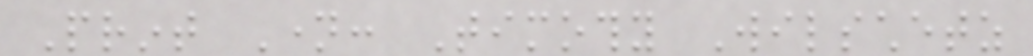Print Name: Timothy Wilschetz
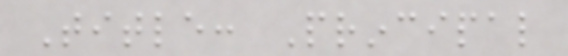Title: Principal
